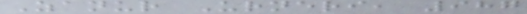Zanur Urneri, 987
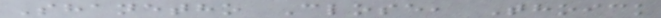Shanetho Close, Thoick
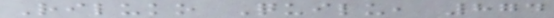Riluko Quilu, 874
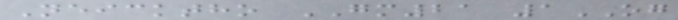Neicktho GM21 1OG
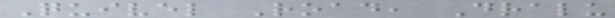Quivel Road, Dralu
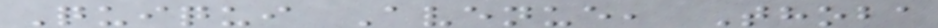Quiqui Avenue, Thoba
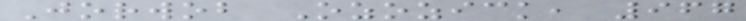Jorwob Ozozick, 967
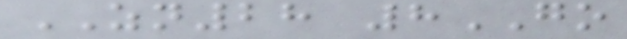ZN28 8GO
